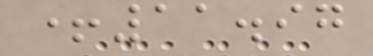+11.97
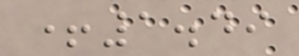+1.49
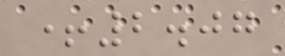+2.07
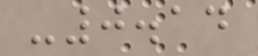-0.14
